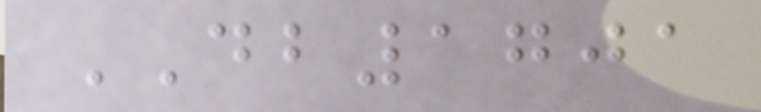DB1701
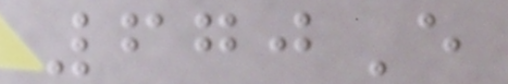670E
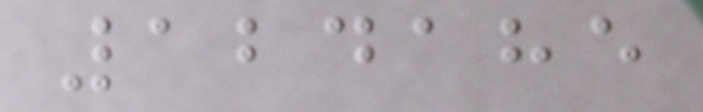124185
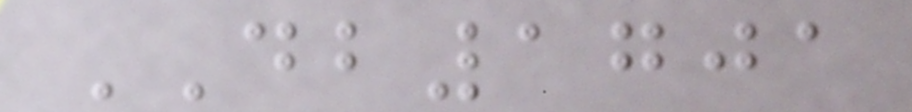DB1701
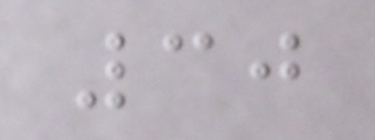30
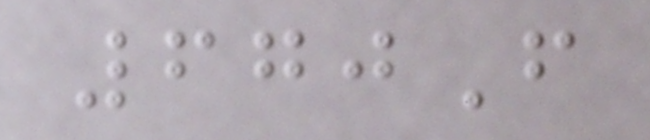670F
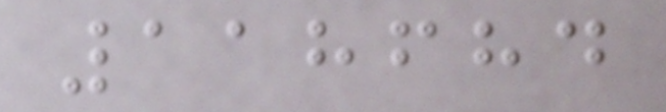118684
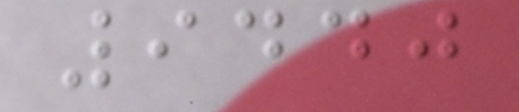9440
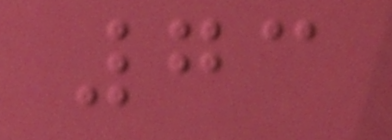73
